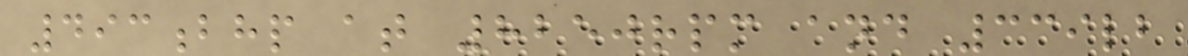493bhp at 8250rpm and 339lb
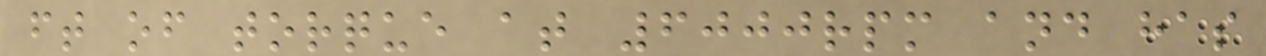ft of torque at 6000rpm and has
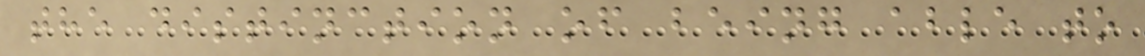the distinction of being able to
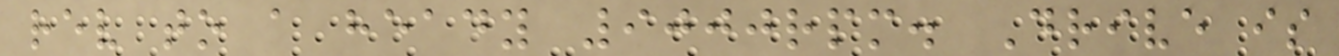rev to a heady 9000rpm. Drive is
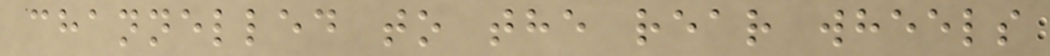channelled to the rear wheels
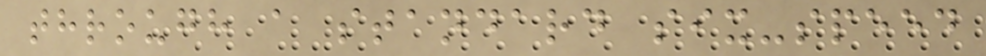through a standard six-speed
